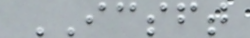ICSFT
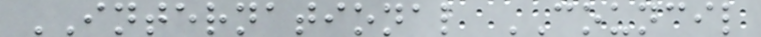INTERNATIONAL COUNCIL
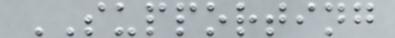SUPPORTING
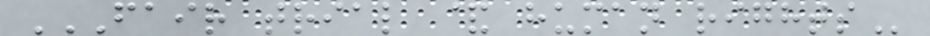FAIR TRIAL & HUMAN RIGHTS
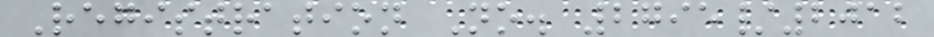Registration No. 2795/2012
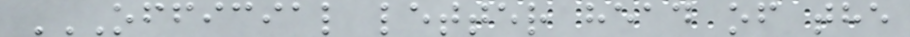OFFICIAL LETTER HEAD OF THE
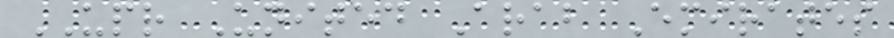UPR United Arab Emirates
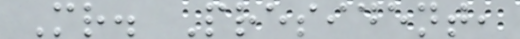Mr. President,
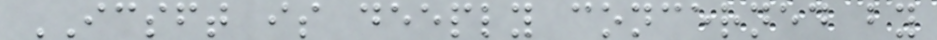ICSFT is deeply concerned by
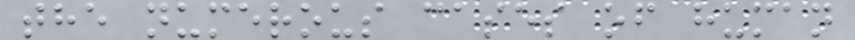the numerous cases of human
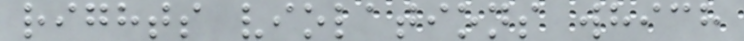rights violations which
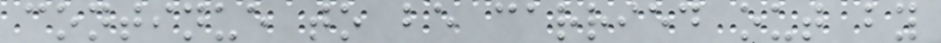continue to be carried out by
